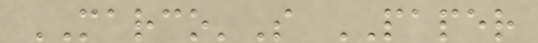MARCO'S PAPER
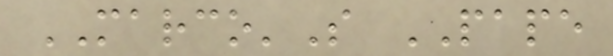MARCO'S PAPE
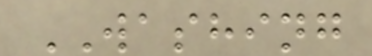WASHING
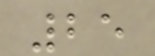25
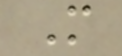M
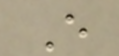E
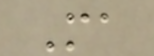Ma
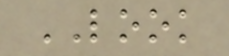LOOK
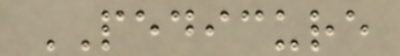PEDICURE
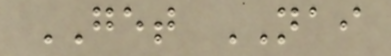GET NAI
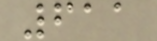611
